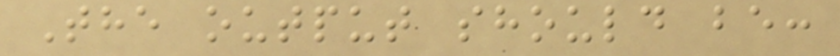The output should be:
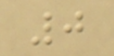0
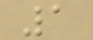1
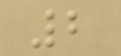2
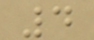4
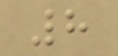8
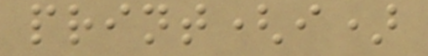print(i)
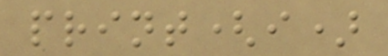print(i)
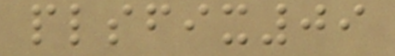plsfix09
